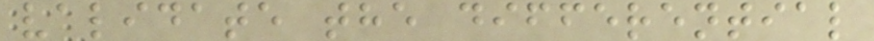validate the differential
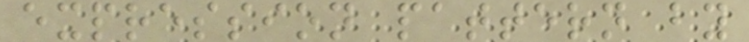expression pattern by
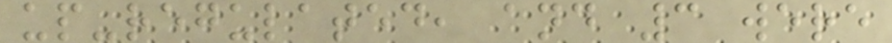up-regulated, and 3 were
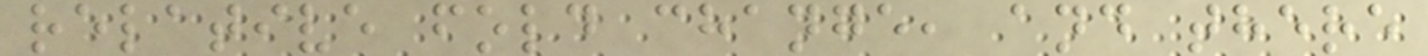relative fold change, and there
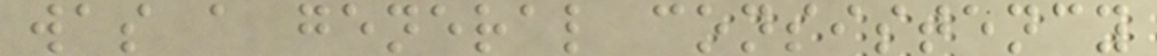was a general consistency
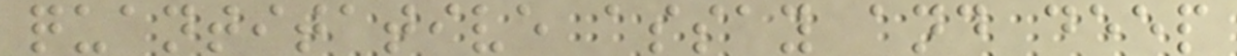quantitative assay and deep
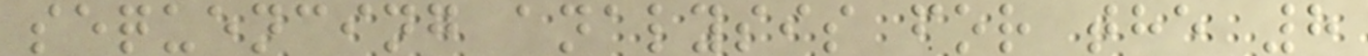sequencing analysis for the 8
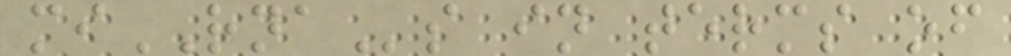miRNAs in terms of
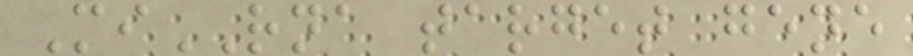MiRNA target gene
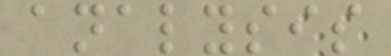analysis
